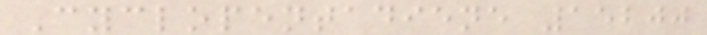Cyclopentadiene 15200
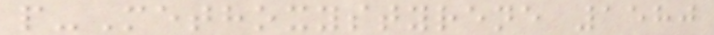p-Methoxystyrene 1580
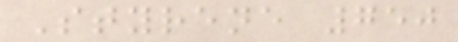Styrene 750
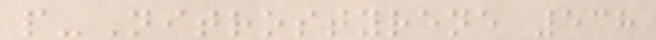p-Nitrostyrene 538
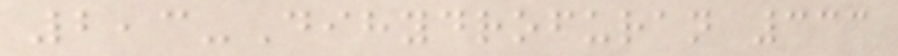2,3-Dihydrofuran 333
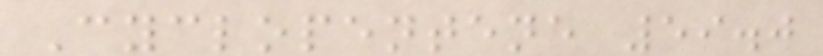Cyclopentene 59.0
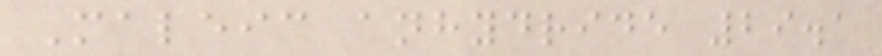Maleic anhydride 29.1
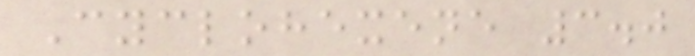Cyclohexene 3.0
